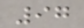97
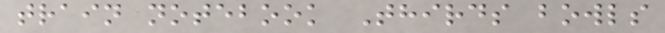train notebook Thirds bowls
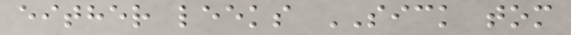either leeks SICK tom
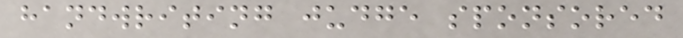handwriting judge sponsored
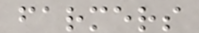farmers
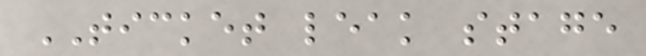TICKET leak stage
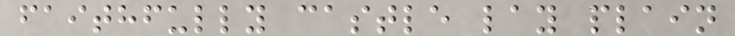faithfully castle lay plain
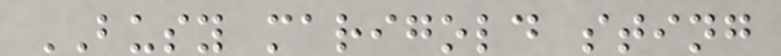BUSY marigold sting
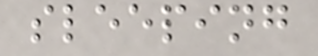sleeping
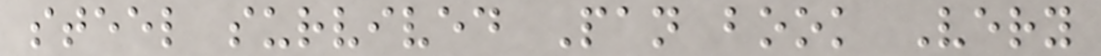steel survived Pan book Very
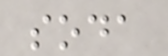soda
